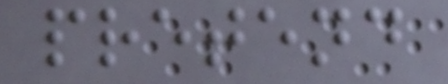pretend
